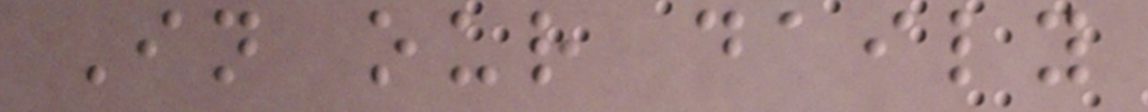In our daily
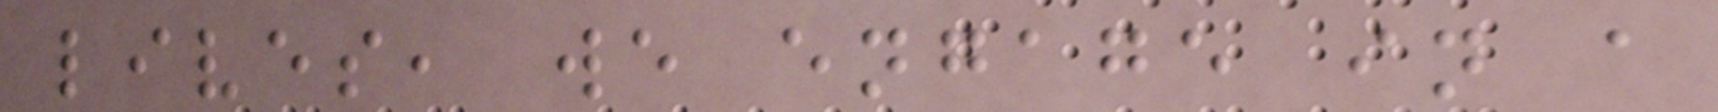lives, we engage in a
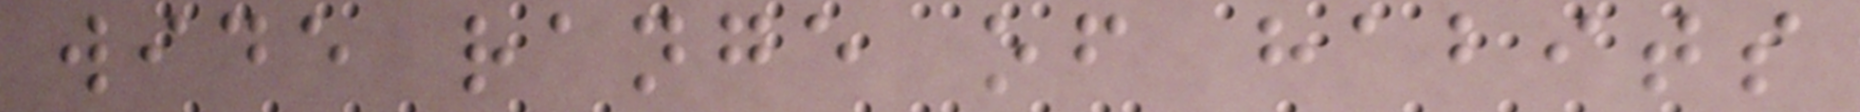wide range of habits
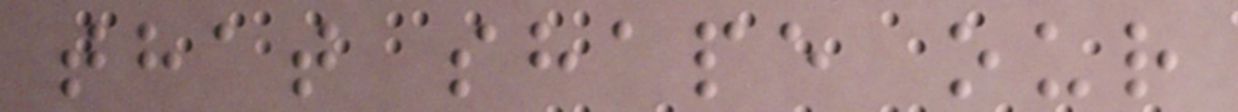that shape our
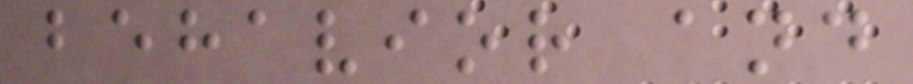behavior and
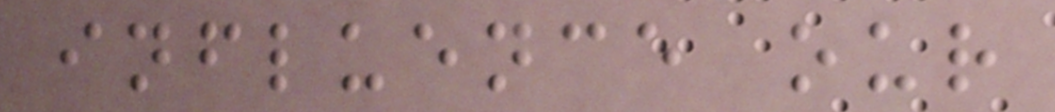influence our
